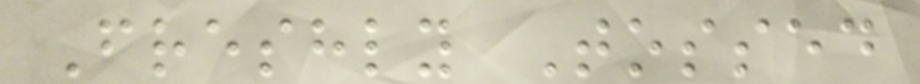Freshly Tossed
